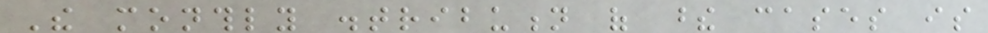The monthly distribution of these cases is
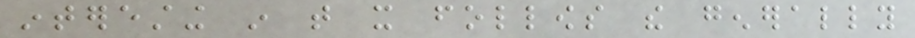interesting in that it follows the generally
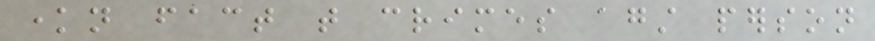known fact that crimes against person
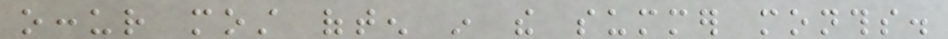occur most often in the summer months.
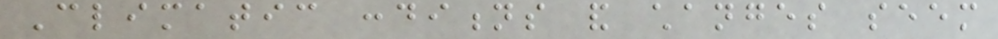Climatic conditions and changes seem
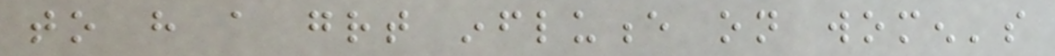to have a great influence on women's
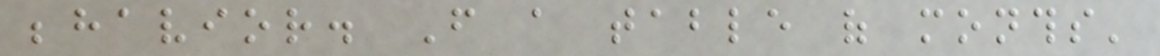behavior. From a table of months'
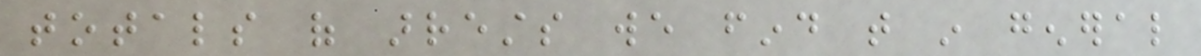totals of arrests we find that in general
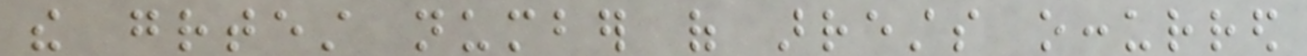the greatest number of arrests occurred
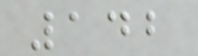142
